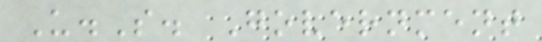U.S. Government
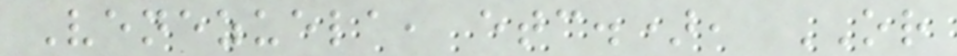Venezuela, etc.), OR
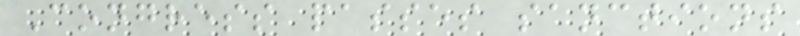Congress passes sanctions
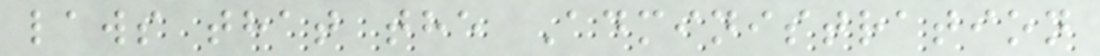laws that the Administration
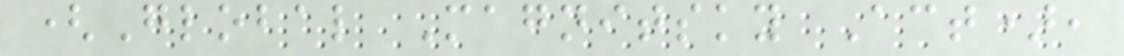(Global Magnitsky Act),
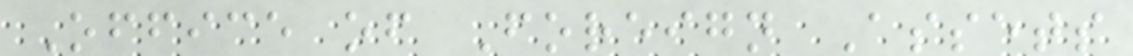Office of Foreign Assets
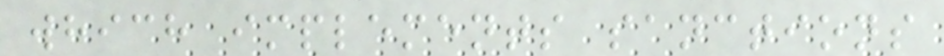which implements sanctions
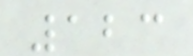123
